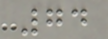74
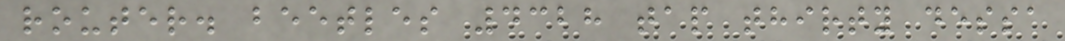router. beetles 4328 tap thirty dessa
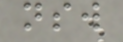nsw
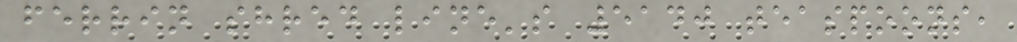ferrin shred line's 5140 teaspoons,
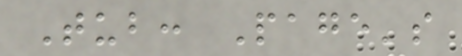Tub: Page's
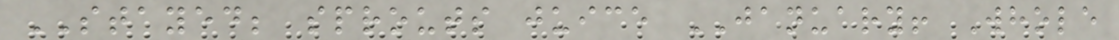STAYED; sprouts juice JANUARY! Whole
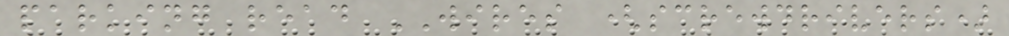parking read WIRES (screwdrivers)
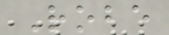Robe
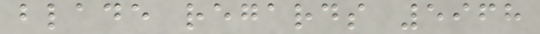blade regards 5968
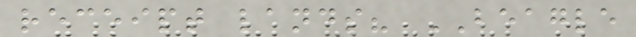receipt lands? BEAGLE
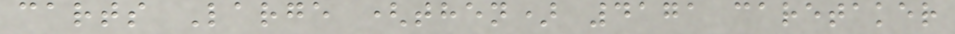carts Large (then) 4171 caretaker
